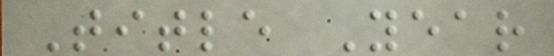Title Year
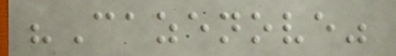"Cazenove"
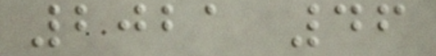2021 46
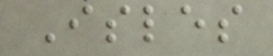Isles
